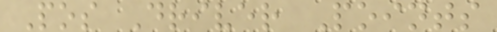Pos Driver Points
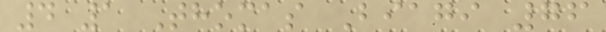4 1 Thomas Biagi 76
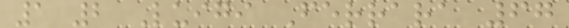1 2 Luigi Ferrara 67
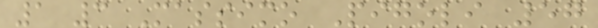1 3 Massimo Pigoli 57
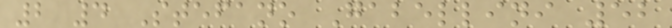2 4 Stefano Gabellini 52
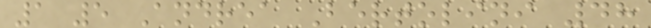1 5 Andrea Bertolini 48
